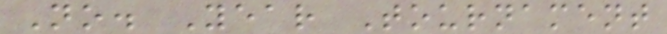No. Year Tournament
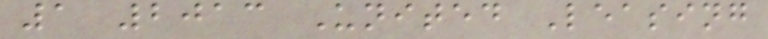1 2013 United Leasing
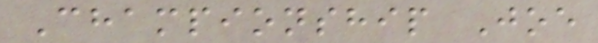Championship Joe
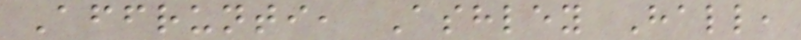Affrunti, Ashley Hall,
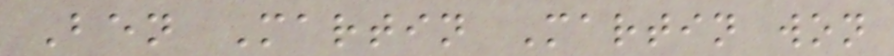Ben Martin Martin won
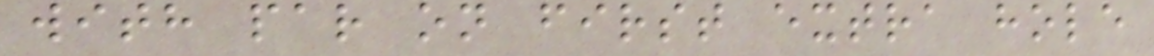with par on first extra hole
